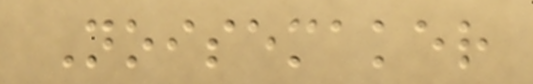Noisemaker
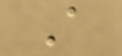A
